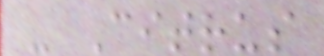- Citrus
